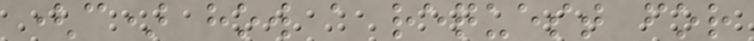(c) how a request for
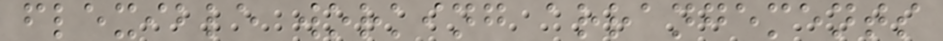flexible working arrangements
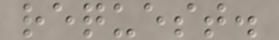request.
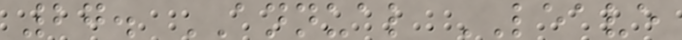27. ANNUAL LEAVE
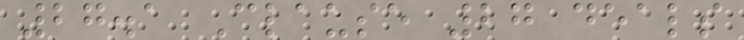27.1 Clause 27 deals
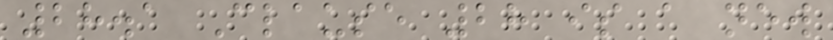28.1 Clause 28 is a new
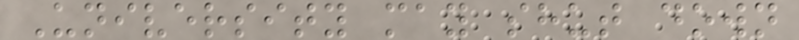University may shut down
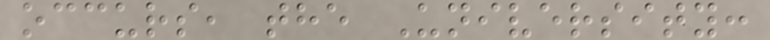occurs, the University:
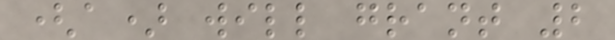(a) will grant 2
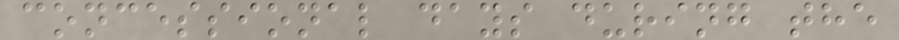concessional days during the
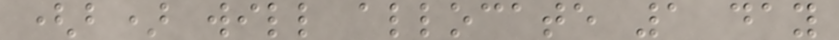(b) will allocate 1 day
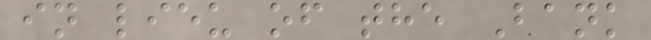in lieu of the Bank
